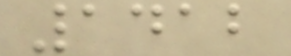1412
